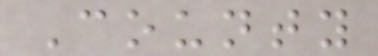County
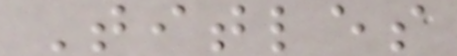Titles
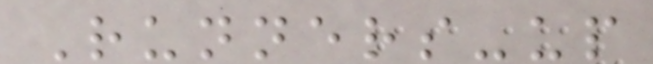Runners-up
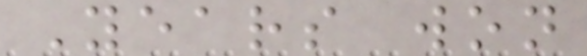Years won
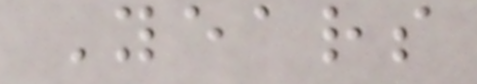Years
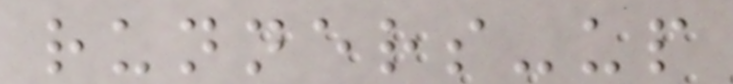runners-up
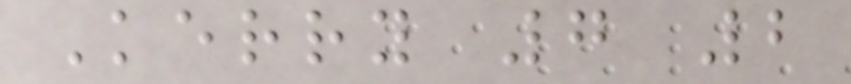Kerry 7 2
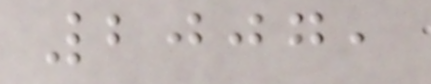2007,
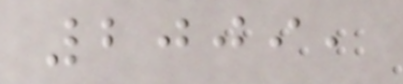2009,
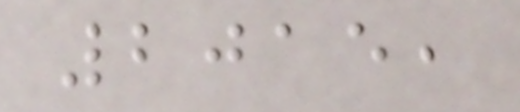2015,
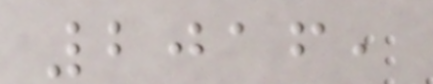2016,
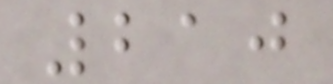210
